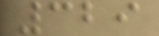329
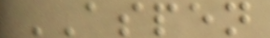ASPEN
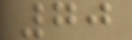70
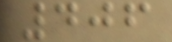406
